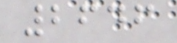2646
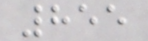855
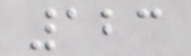123
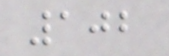102
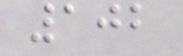102
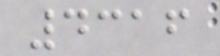4316
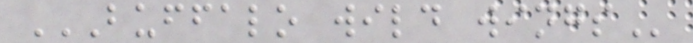BUFFALO WILD WINGS
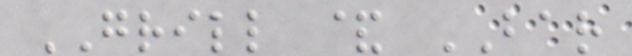GRILL & BAR
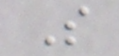S
